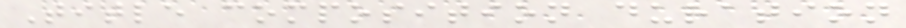Title composition duration
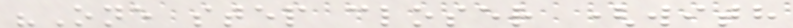"One step closer (with
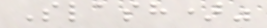Slash)"
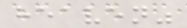heaven"
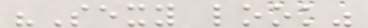"Sexy look"
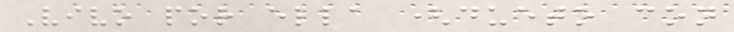Vivo por ella (dueto con
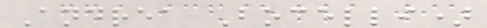Andrea Bocelli)
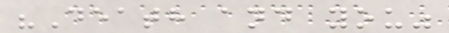"Death and you"
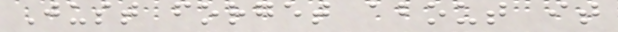Just forget about it
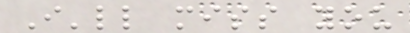I'll miss you
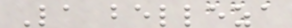La belleza
